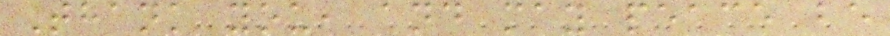Thank you, and may peace be
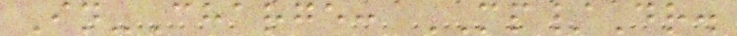In-Charge: MP/Dr.
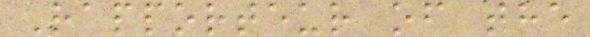Rapporteur of the
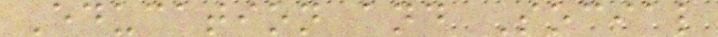Education and Social
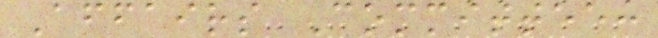Affairs Committee:
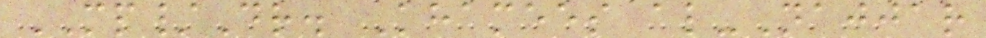MP/Dr. Khamees al-Najjar
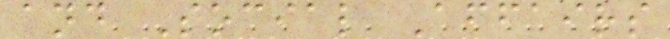and Social Affairs
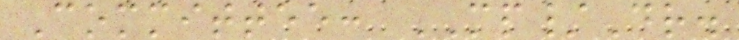Committee: MP/Dr.
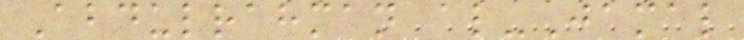Abdulrahman al-Jamal
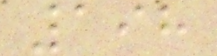198
